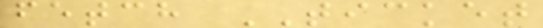fetch TICKET
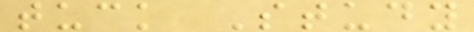tuck Study
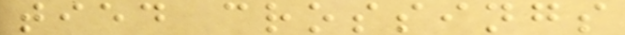tied crossings
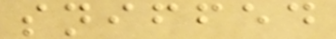sniffed
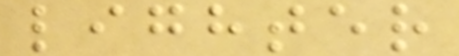lighter
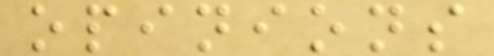opinions
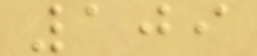109
